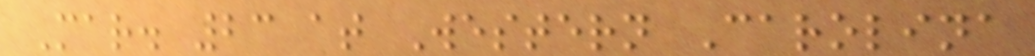Mar. 23 at Western Carolina
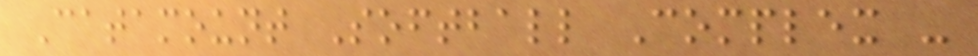Catamount Softball Complex -
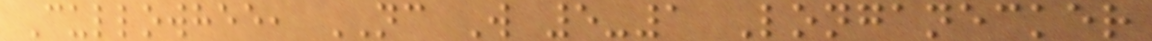Cullowhee, NC W 5-1 Longanecker
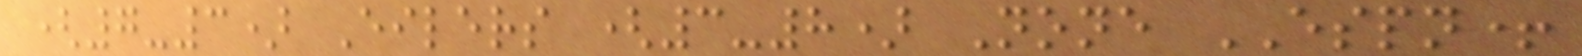(7-3) Eilers (3-8) None ESPN+
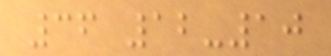36 12-10
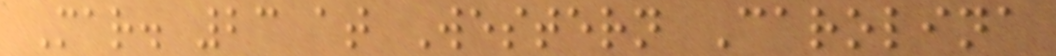Mar. 23 at Western Carolina
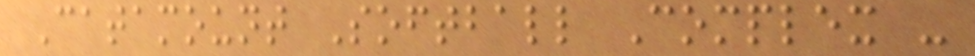Catamount Softball Complex -
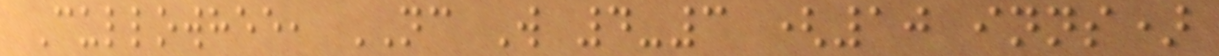Cullowhee, NC W 4-3 (10 inns)
